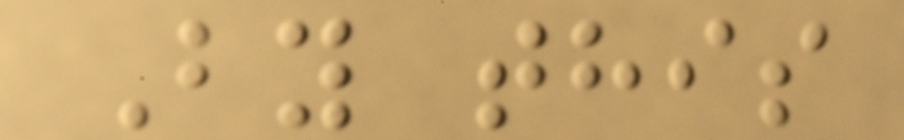By this
